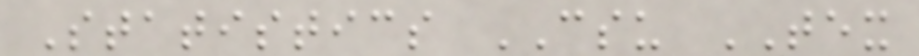Statistics CSU TEX
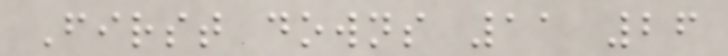First downs 11 26
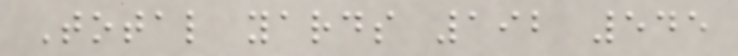Total yards 192 545
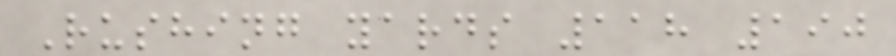Rushing yards 118 190
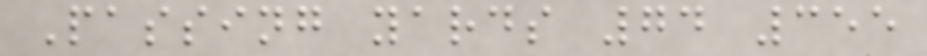Passing yards 74 355
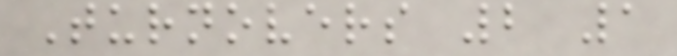Turnovers 2 1
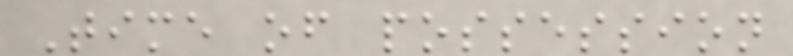Time of possession
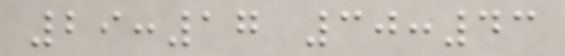29:17 30:43
